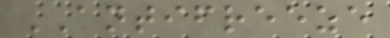ANTIFREEZE
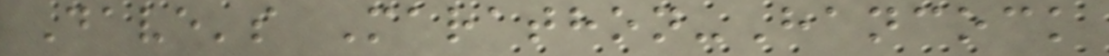Dave's Marathon-Hancock
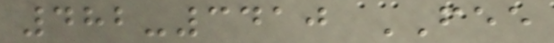482-3410 FEE
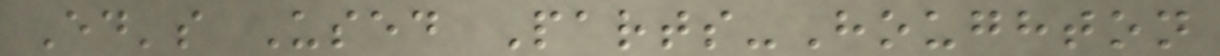Ed's Used Parts-Houghton
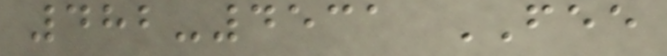482-4531 FEE
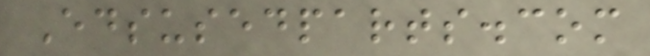Edsusedparts.com
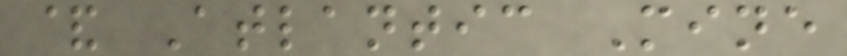& Atlantic Mine
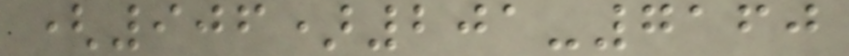(906)201-7160
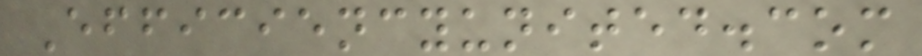Efficiencyunited.com
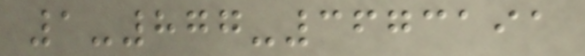1-877-3673191
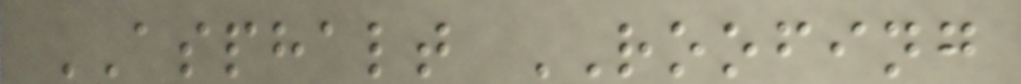ASPHALT ROOFING
